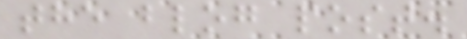the blog post.
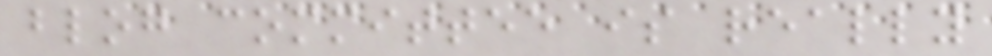blog committee is really
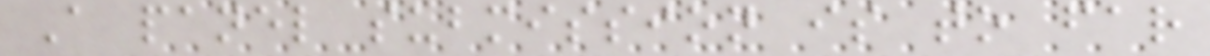A panel submission is to far
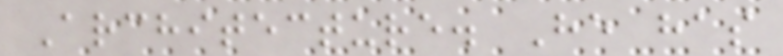Architecture. He has
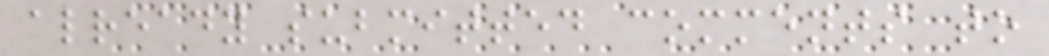already submitted comments to
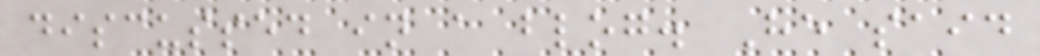discussed in a blog. He said
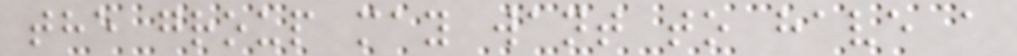the group may want to have a
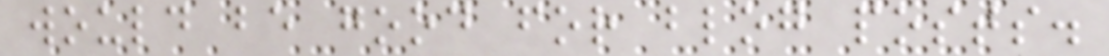would be good for blog posts.
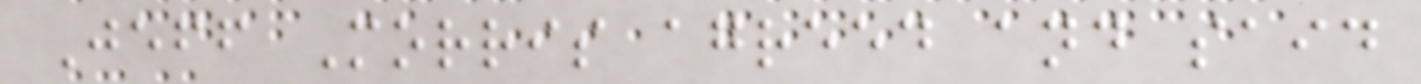Jeff Morris agreed and said
